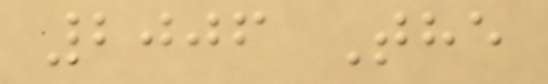2006 The
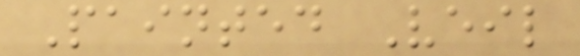Painted Veil
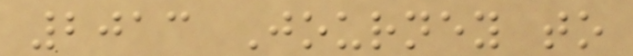2013 Journey to
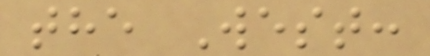the West:
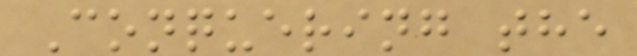Conquering the
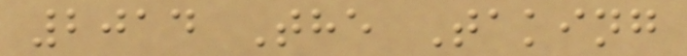2014 The Taking
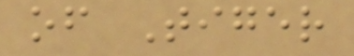of Tiger
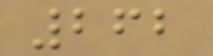262
